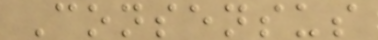Consensus
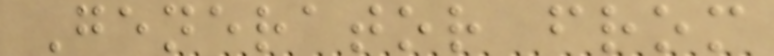Generator from
